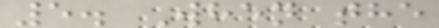5. When the
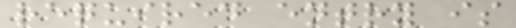required entry is
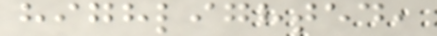highlighted,
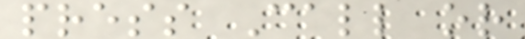press Call or
